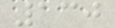130
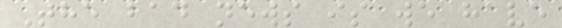The bad news is we have
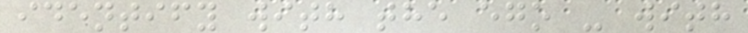identify with the ego - with
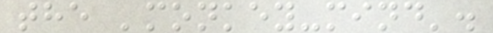the 'monkey-mind'.
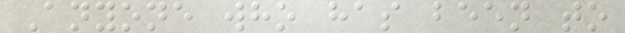Anyone who has been to
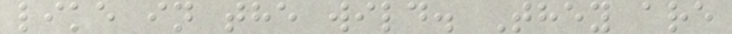like in the wild. They are
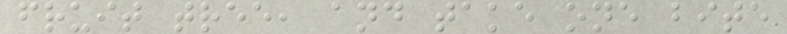fruit tree, and take one bite
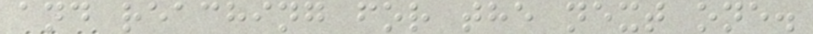and reaching for the next one.
